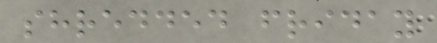shredded friday
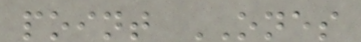point ONES
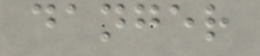danger
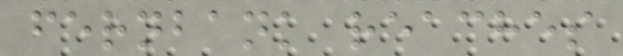fernbank reaches
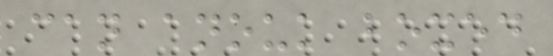can anouk boxed
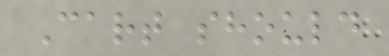Cart should
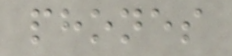phones
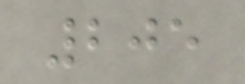205
